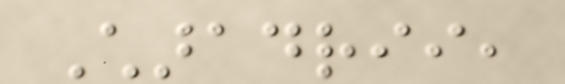Charadrii,
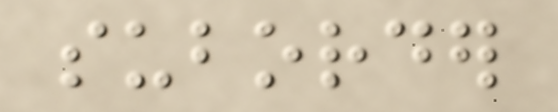suborder
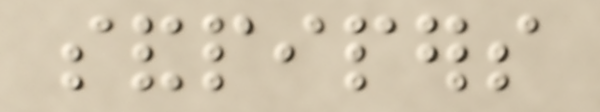sandpipers
